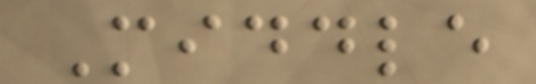Middle
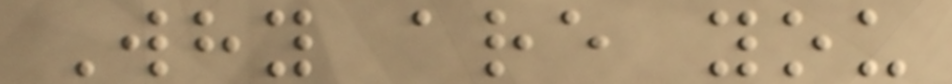Why are you
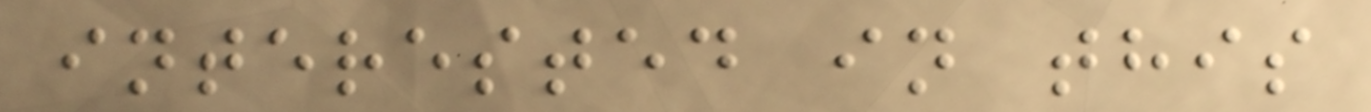interested in this
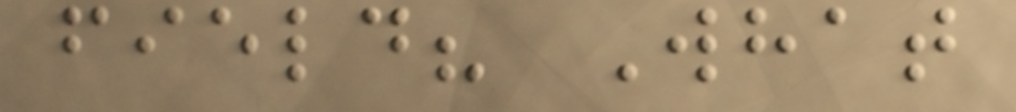field? What
